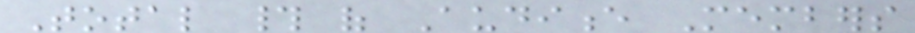Total # of Audience Members
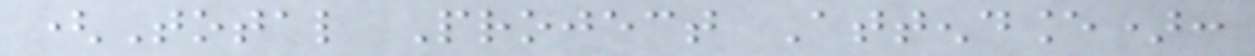(Total Project Attendance):
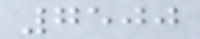7500
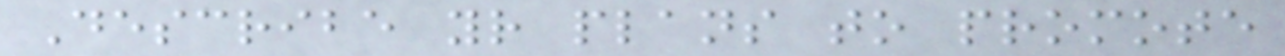Describe your plans to promote
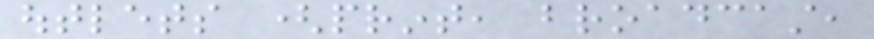outlets (print, broadcast,
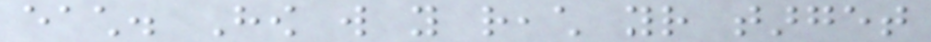each. How will you reach your target
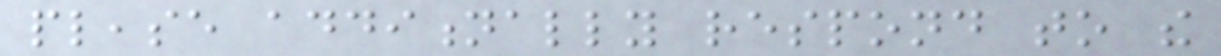please additionally respond to the
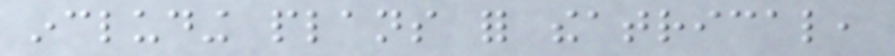including plans for theatrical,
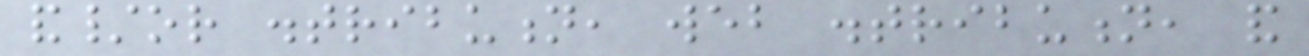and/or distribution, web distribution, and
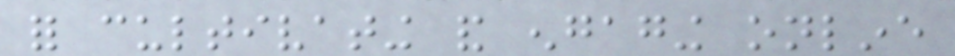for cultivating and engaging online
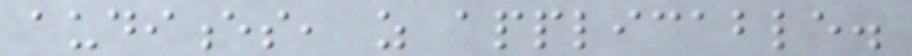audiences, as applicable.
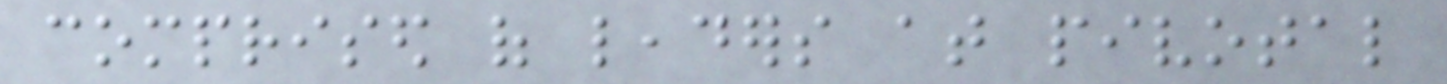comprised of leaders at pivotal
